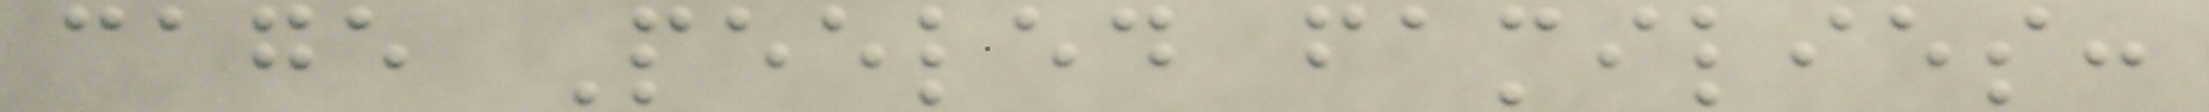cage Peeled families:
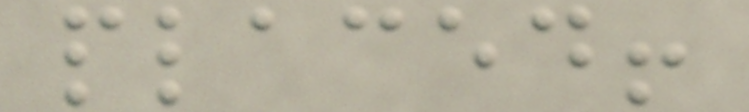placed!
